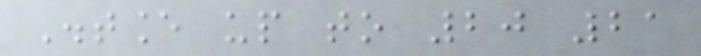Distance up to 20 21
